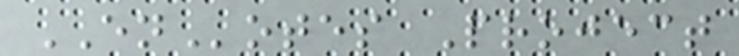ENotes Project
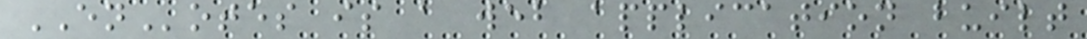ENotes is a web application built
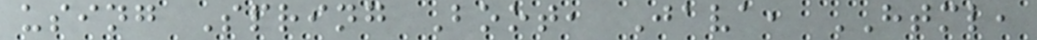using Spring Boot, Java, HTML,
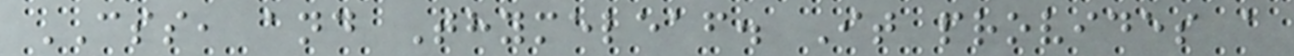CSS, and Thymeleaf. It provides a
